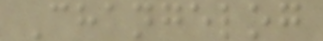Changelog
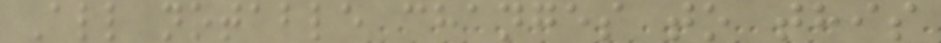All notable changes to this
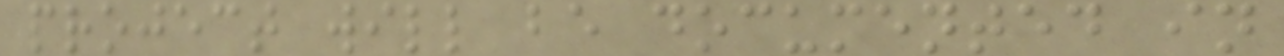project will be documented in
